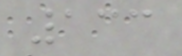133
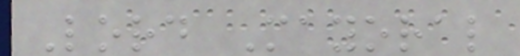Lord Mayoral
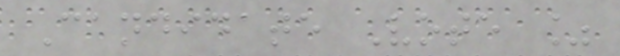Candidate Vote %
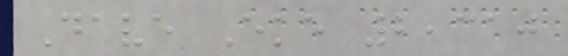Dave Eke 2,310
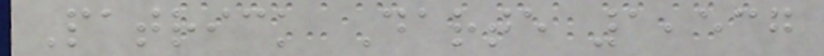Patrick Darte 1,537
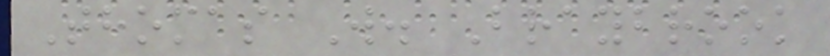Thomas W. Braybrook
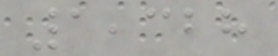1,328
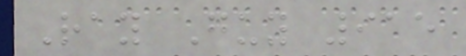Ray Guy 915
